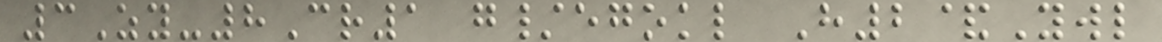3Zy-8Cr1 g/egokl H2&Ywl
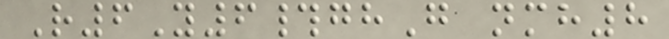R6Y6#ghG nmh8
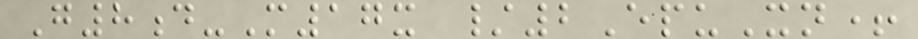G8d-M17x /2EpuXn+
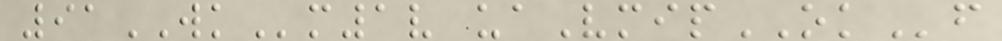91WKm1v uaVmipOKf
